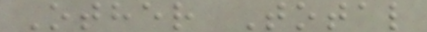Other Total
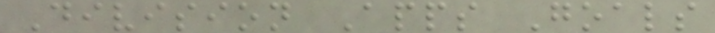Division Apps Goals
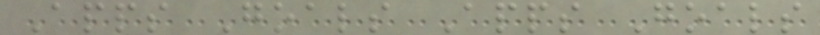Apps Goals Apps Goals
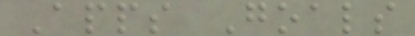Apps Goals
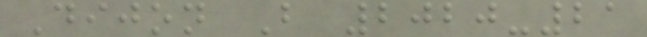Dijon B 2020-21
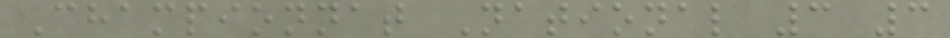Championnat National 3 3
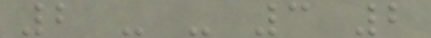2 - - 3 2
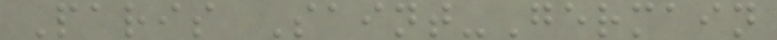Paris Saint-Germain
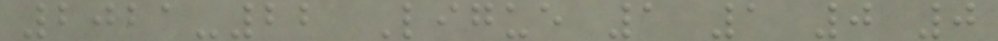2021-22 Ligue 1 1 0 0
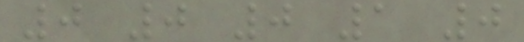0 0 0 1 0
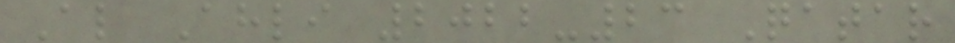Al Ahli 2022-23 Qatar
